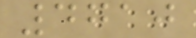4710
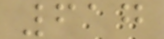617
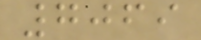7069
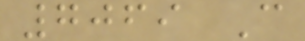7069 C
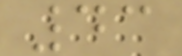43
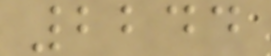2244
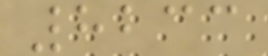8233
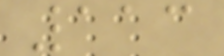113
